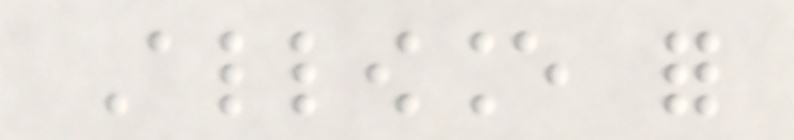Allowance for
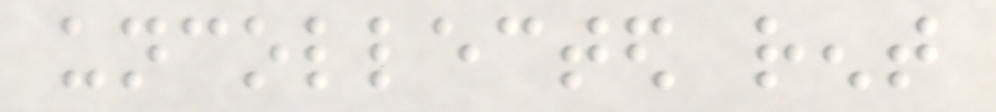uncollected rent
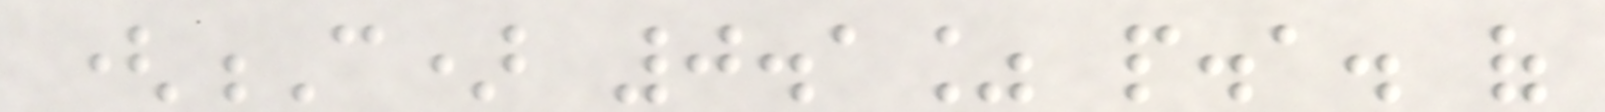(C) 0.1% p.a. of
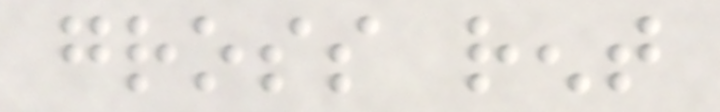gross rent
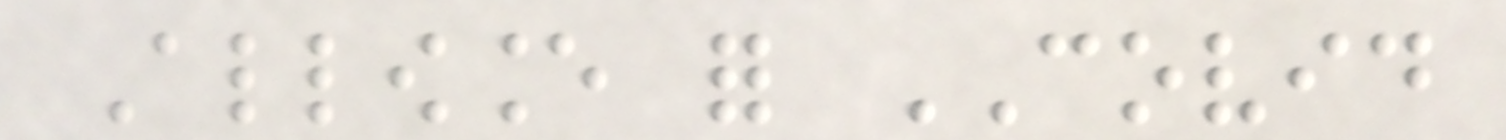Allowance for COVID
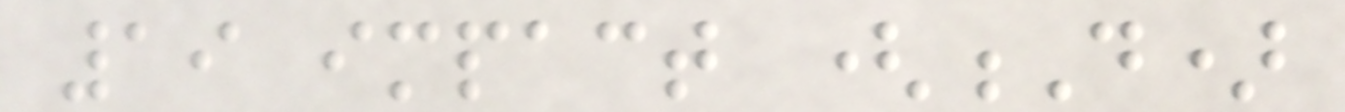19 impact (D)
